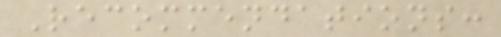Recommendations:
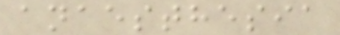anaesthesia
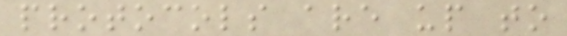protocols are up to
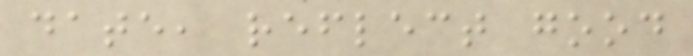date, reflect good
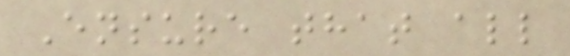Ensure that all
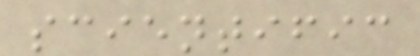scientific
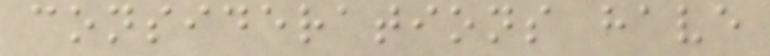considerations have
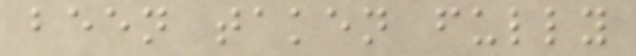been taken fully
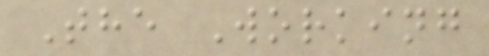The Working
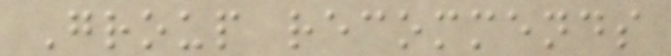Group recommends
